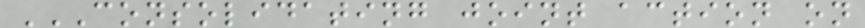CONSOLIDATING JOINT ACTION ON
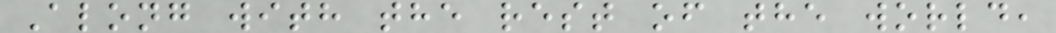Along with the rest of the world,
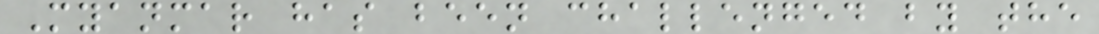Myanmar has been challenged by the
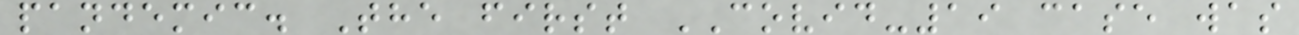pandemic. The first COVID-19 case was
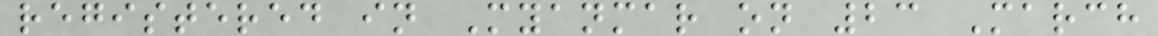registered in Myanmar on 23 March
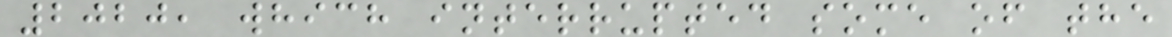2020, which interrupted some of the
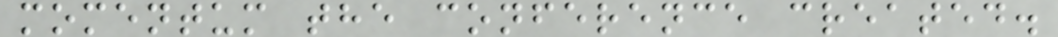momentum the conference created.
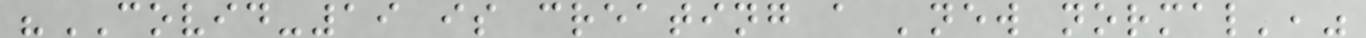"COVID-19 is creating a 'new normal',"
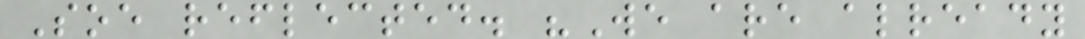Soe reflected. "We are already
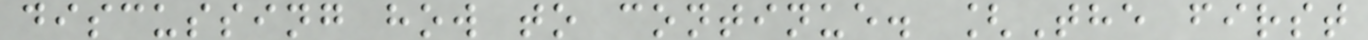discussing how to continue. [The first
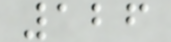126
